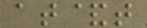at&t
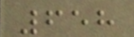658
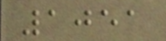1051
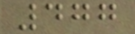477
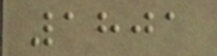1801
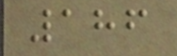186
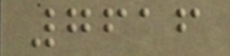7616
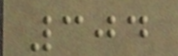304
